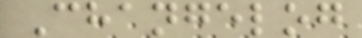Changelog
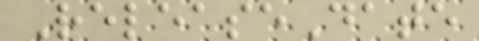ReleaseDate
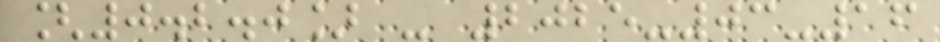[0.2.0] - 2025-03-16
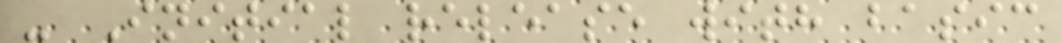- Initial release with basic
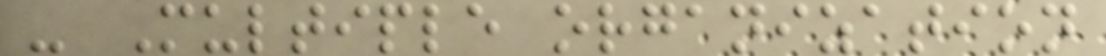- Multiple organization
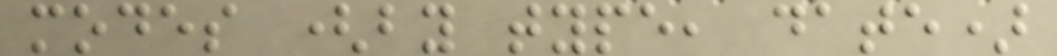modes (by type, date)
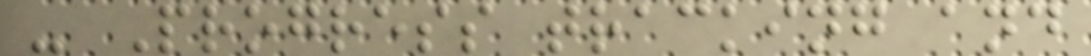- Progress tracking and
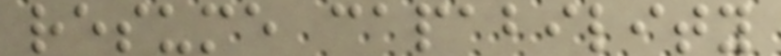resume capability
